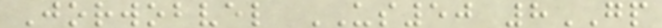Jorwobvel US50 8GP
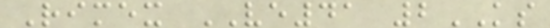Rimex VE41 2KS
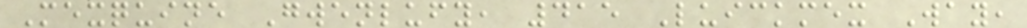Mexquine Gwenlufy, 415 Luickmex Way,
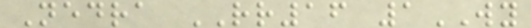Nedra RR16 1WY
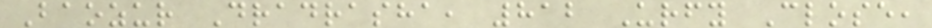Baozur Dradrasha, 812 Urfy Close,
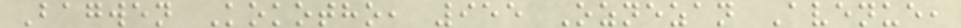Bagwen Kokotho, 955 Oznezan Avenue,
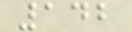142
